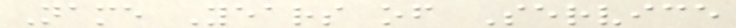Name Years of Service
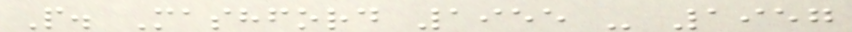P. Mashford 1955 - 1957
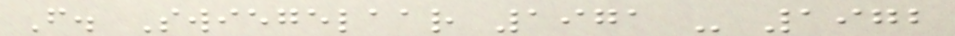F. Swiegelaar 1971 - 1972
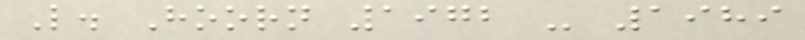L. Hoorn 1972 - 1989
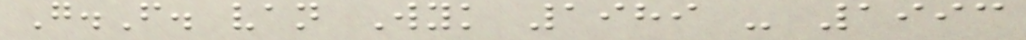G.F. van Wyk 1989 - 1993
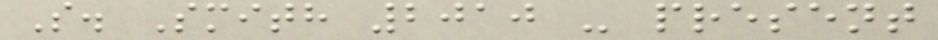S. Smith 2010 - present
